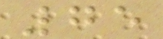75
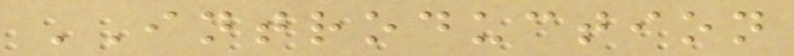INTRODUCTION
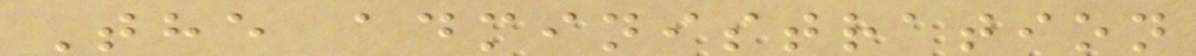The administration
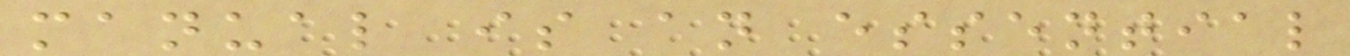manual is an essential
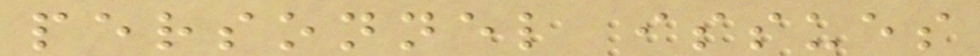personnel issues
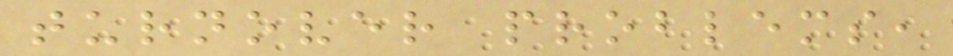turnover problems,
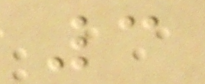3
